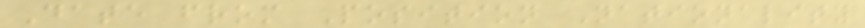Date from Position Nationality
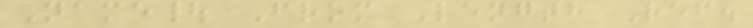Name| From Length Ref.
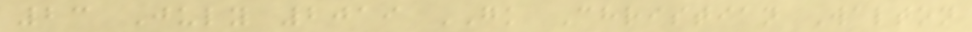23 July 2019 GK Christian Walton
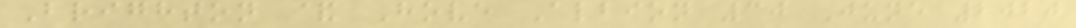Brighton & Hove Albion 30 June 2020
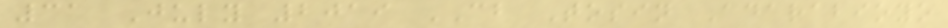31 July 2019 CB Tosin Adarabioyo
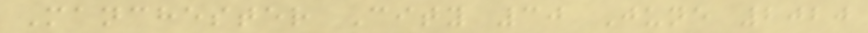Manchester City 30 June 2020
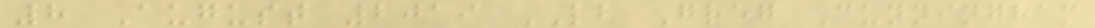8 August 2019 LB Greg Cunningham
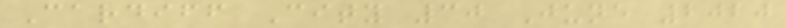Cardiff City 30 June 2020
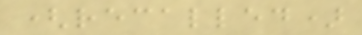(recalled)
